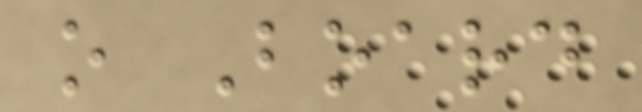o Board
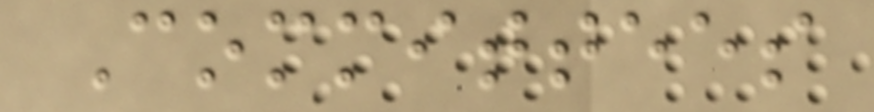Committees
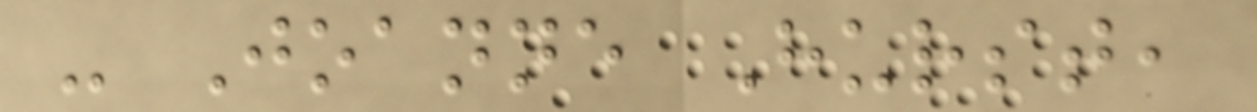- Joanne Hurst,
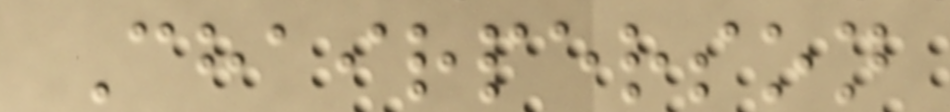Chairperson
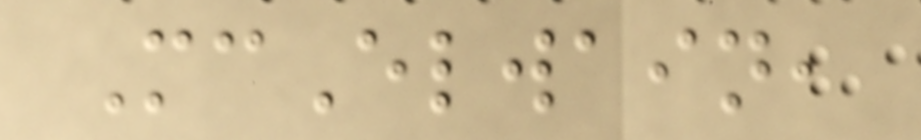McElwain,
